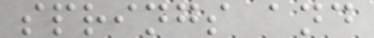springs and
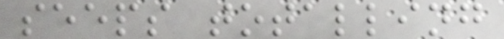seeps totalling
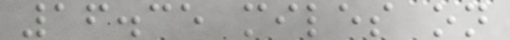16.35 miles on
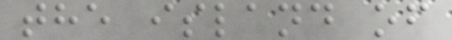the island of
